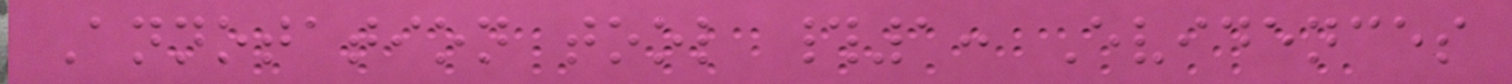Annotation tool #1: Evidences
